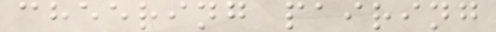cheering pairing
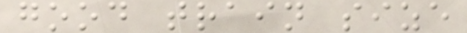good train size
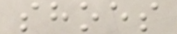shoes
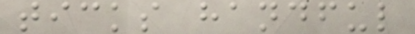ticks handful
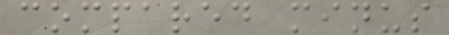compared minus
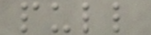pull
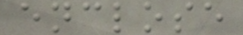enclose
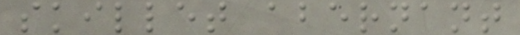skillet abernant
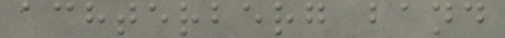achterberg band
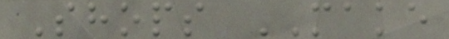Shops MAKE
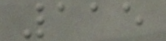115
